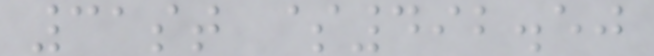31st $492.50
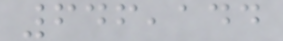646,144
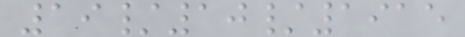19/10/1915
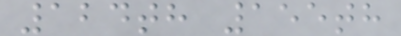124th 155th
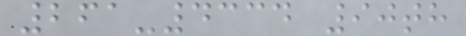261-4334 90th
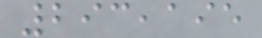293,195
